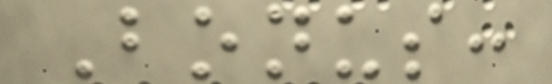Bonus:
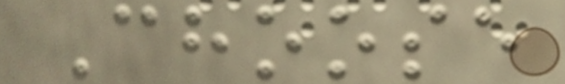Choose
